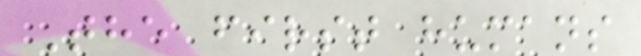The first humans
